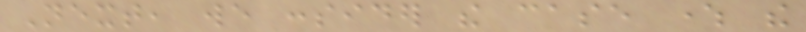Next, we consider the case where the
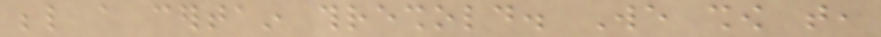below a certain threshold. We show that,
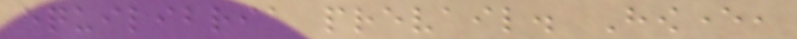equilibria prevail. However,
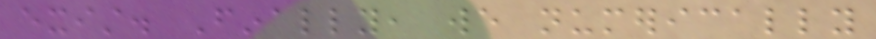exist. Finally, we numerically
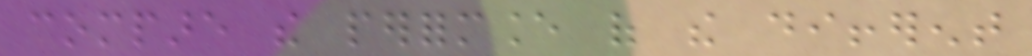compare the performance of the different
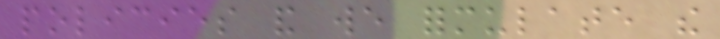policies and we formulate the
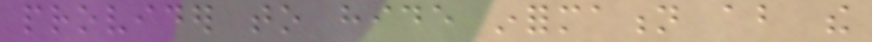provider to hide information about the
